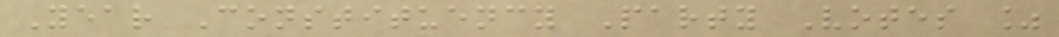Year Constituency Party Votes %
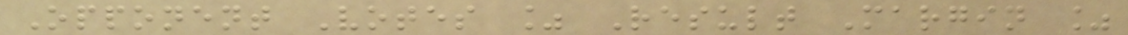Opponent Votes % Result Margin %
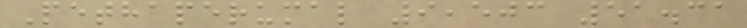Pethaperumal 9,503 51.31
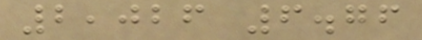2,026 6.76
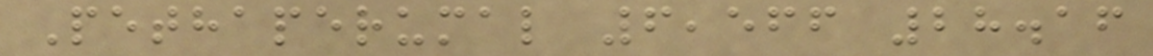Pethaperumal 6,566 28.16
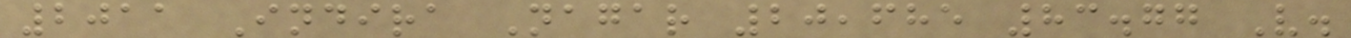2011 Indira Nagar 20,685 83.77 V.
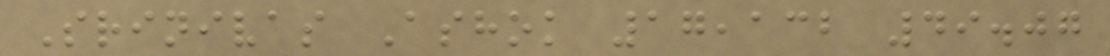Srinivas Ashok 17,132 49.07
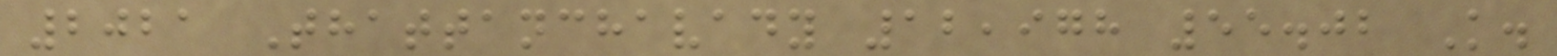2021 Thattanchavady 12,978 55.02 K.
